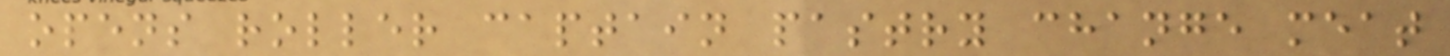opens roller captain pastry change meat
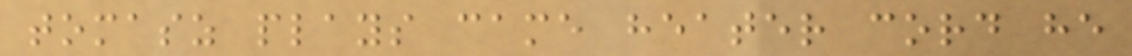tomasz plays came heater cord he
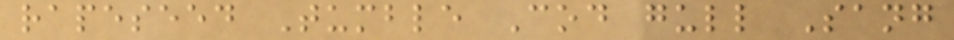rapeseed Tumble Cod gull Sang
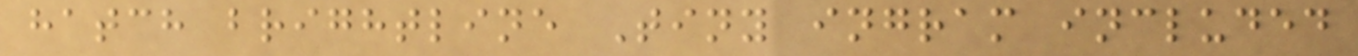hatch brightline Tiny ingram included
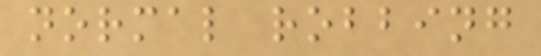normal robbing
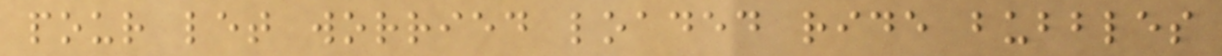pour let worried loaded ride bubbles
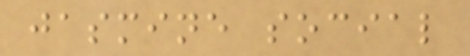jasmine social
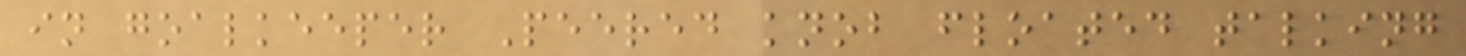in goalkeeper Peered knob floated talking
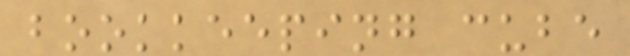bookkeeping cube
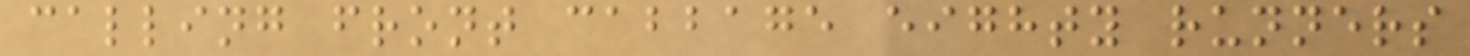calling front cabbage eighty runners
